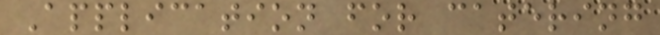Application for catering
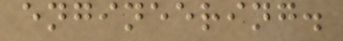engineering.
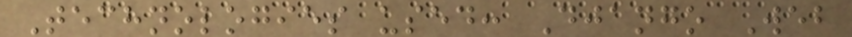Technologies used: Django Web
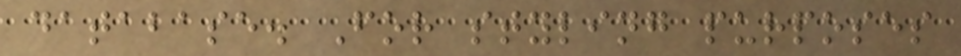database. For styling purposes
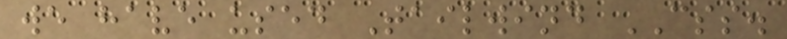we have used Tailwind CSS.
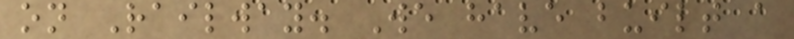on Railway. We have built a
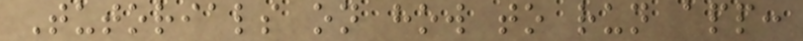Tutorials on how to run app:
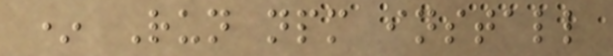* Run npm install
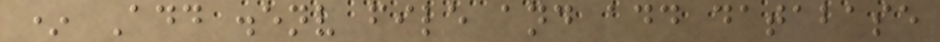* Add .env file and add database
